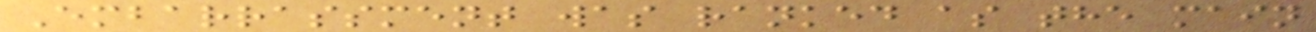Embarrassment was ranked as the main
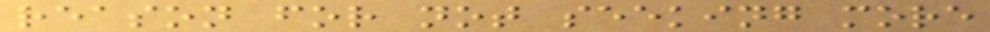reason for not seeking more
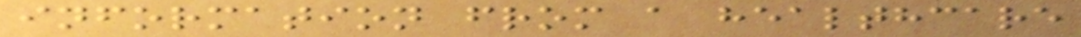information from a healthcare
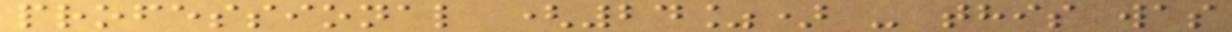professional (24%) - this was
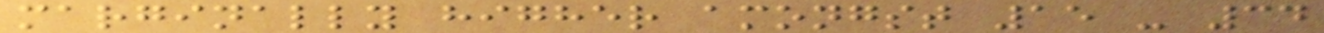marginally higher amongst 15 - 34
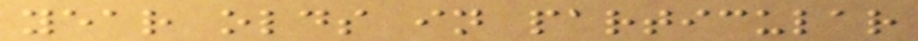year olds in particular
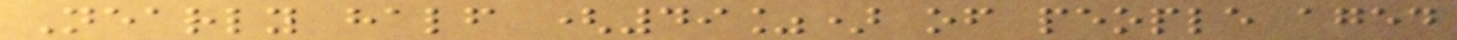Nearly half (49%) of people aged
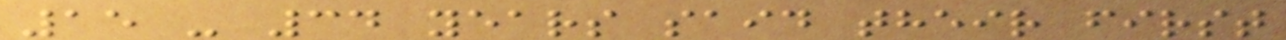15 - 34 years said their first
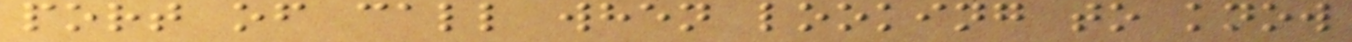port of call when looking to know
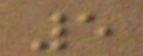5
